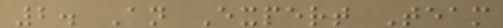2. An Expert Team
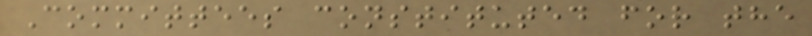Committees constituted for the
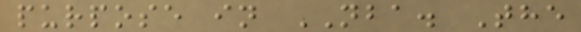purpose in NBA. The
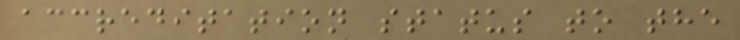accreditation status to the
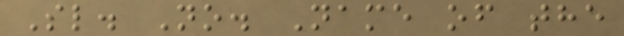Sl. No. Name of the
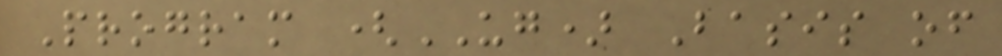Program (UG) Basis of
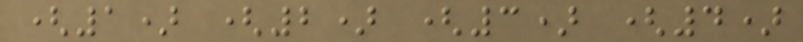(1) (2) (3) (4)
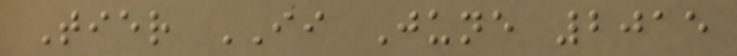Tier II June 2015
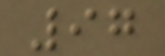97
